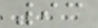93
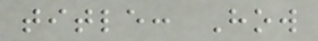title: How
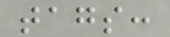tags:
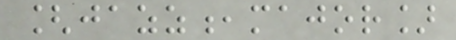[jazz,major]
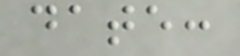date:
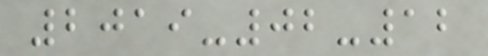2019-02-12
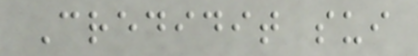Credidit sui
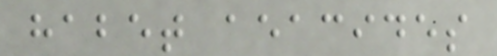habet aeacides
